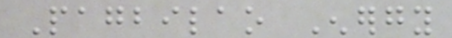Pagbilao Energy
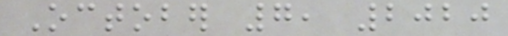October 7, 2020
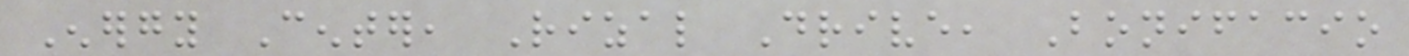Energy Center, Rizal Drive, Bonifacio
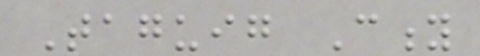Taguig City
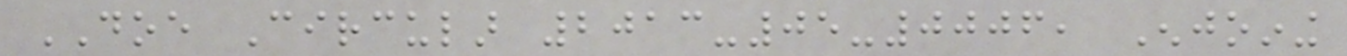DOE Circular 2013-05-0006, Enjoining
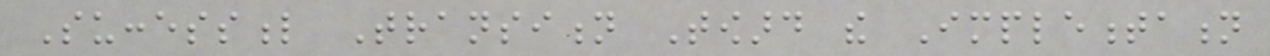Successful Transition Toward the Implementation
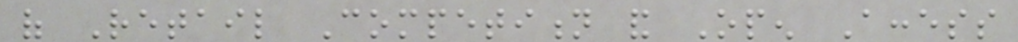of Retail Competition and Open Access
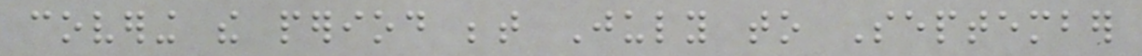covering the period between July to September
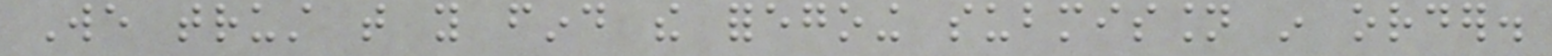We trust that you find the foregoing submission in order.
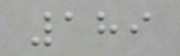189
